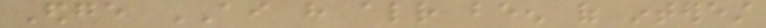Edge AI have already been of interest
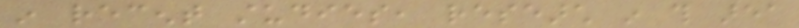in recent studies, research in this area
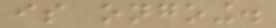is ongoing.
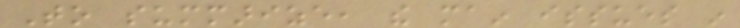To summarize, the main issues in
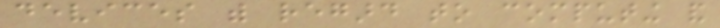devices with regard to computing and
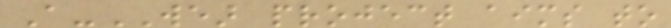A-WEAR project aims to
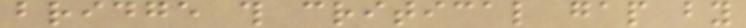bridge this critical gap by
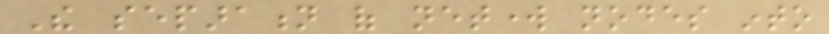The separation of network nodes into
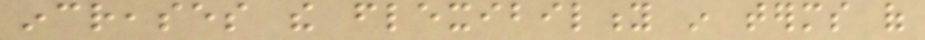increases the flexibility in terms of
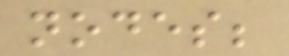nodes;
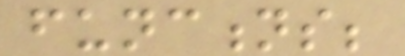functions;
